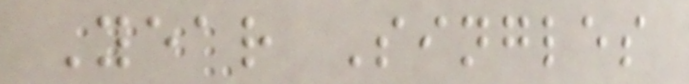Year Singles
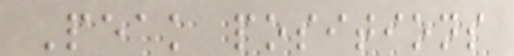Peak positions
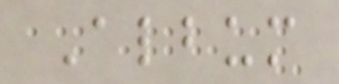Album
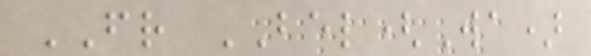FR BEL(Wa)
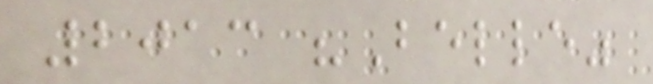2013 "Belle"
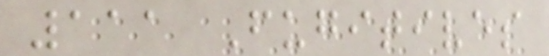111 Fugitives
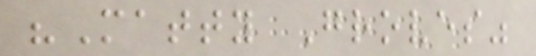"Matty Groves"
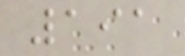191
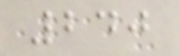240
